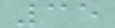35
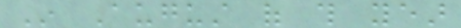In August of this year
